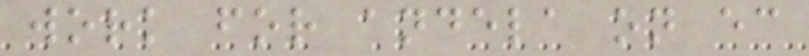work for andela on ec
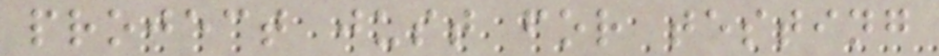project just for testing
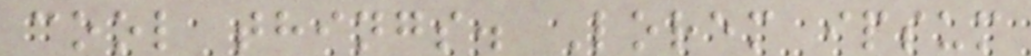cool things. Lorem ipsum
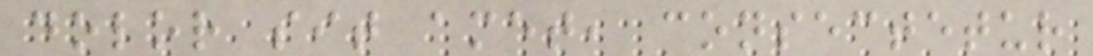dolor sit amet, consectetur
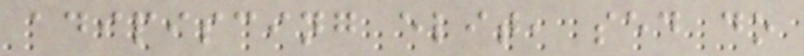adipiscing elit, sed do
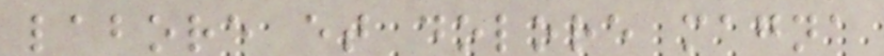labore et dolore magna
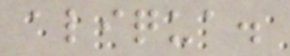aliqua.
